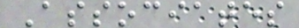Associates
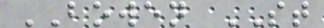BOWEN ST
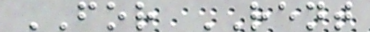FOR RENT
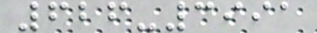626-3991
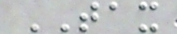TAX
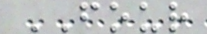FOUR
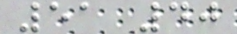51 40
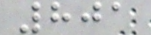801
